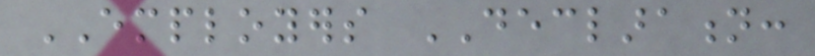EMPLOYERS DECLARATION:
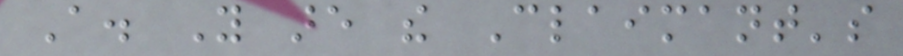A. You are the Claimant's
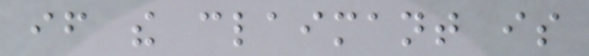if the claimant is
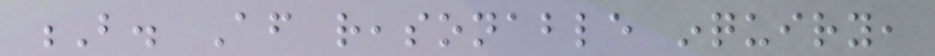B. After reasonable inquiry,
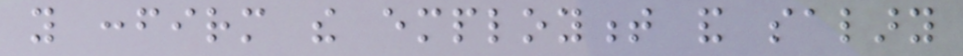you confirm the employment and salary
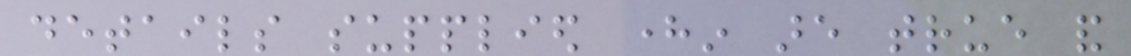details supplied herein are true and
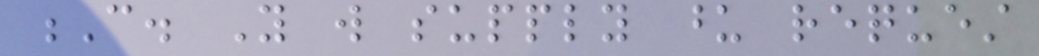C. You will supply upon request
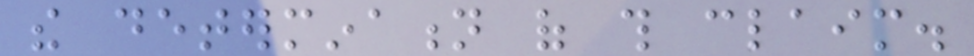the determination of this claim.
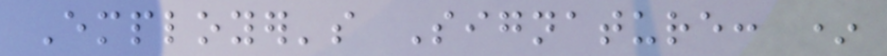Employer's Signature: *
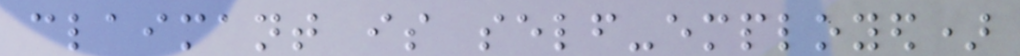claimant is self-employed)
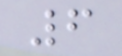6
